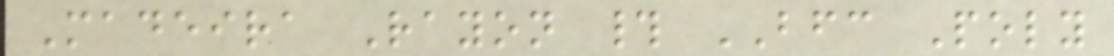Madeira Rayon # BFC Poly
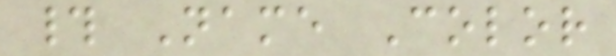# Name Color
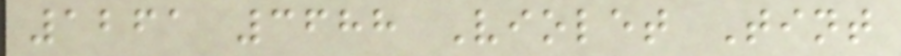1261 3688 Violet Tint
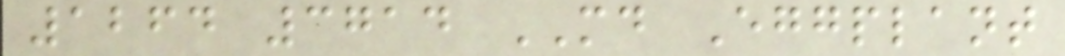1264 3714 MD Eggplant
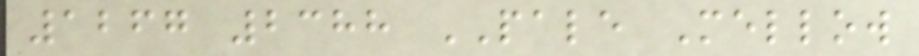1267 2388 PALE Mellow
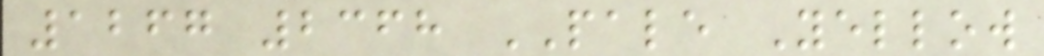1267 2368 PALE Yellow
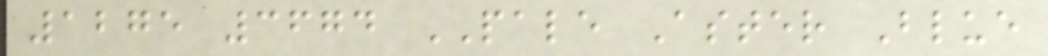1275 3674 PALE Aster Blue
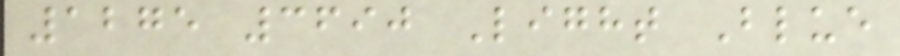1275 3690 Light Blue
